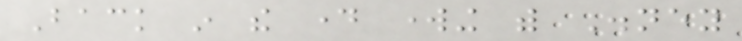Back in the day working with Disney
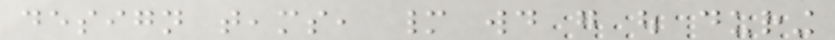design teams, many would go out during
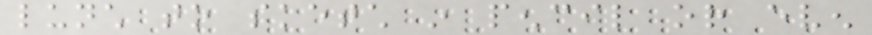lunch to sketch in pencil or even
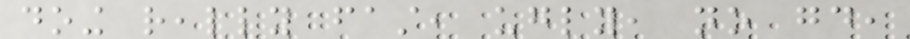doing really fast, ugly, no good,
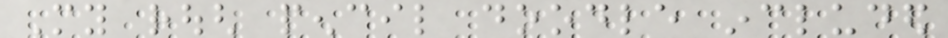My rough pencil doodle included
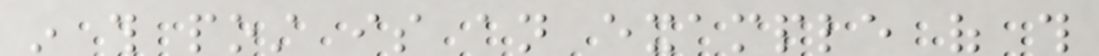in this post is an example of this
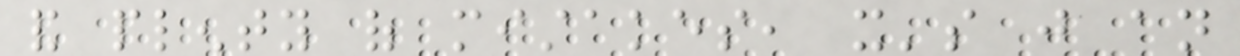and plenty of mistakes, it's just an
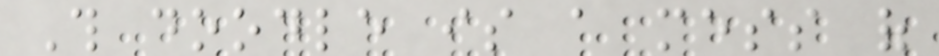This doodle is a mess of
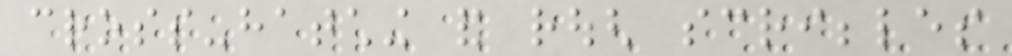cross-hatching and rough scribbles
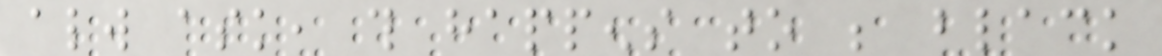always ask, this happens to be black
